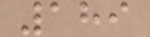189
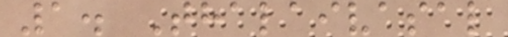1. Thalaivasal
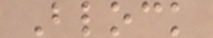Block
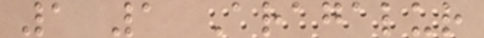1 1 Aragalur
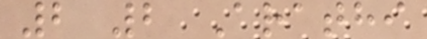2 2 Arathi
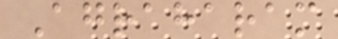Agraharam
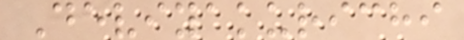Deviyakurichi
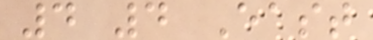4 4 East
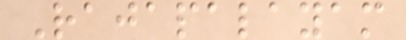Rajapalayam
